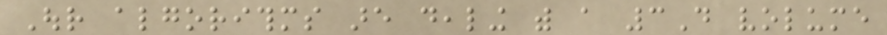Our algorithms are dealing with a 3D volume
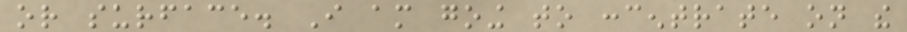or surface. I am going to concentrate on the
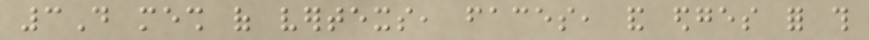3D mesh of vertexs, faces, and edges for this
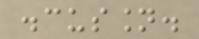discussion.
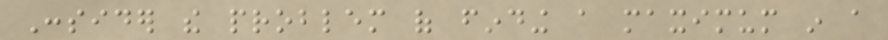Consider the problem of finding a maximum in a
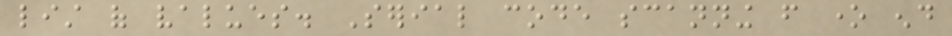list of values. Serial code scanning from one end
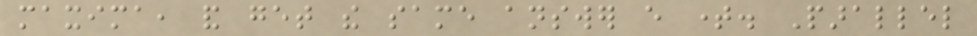maxima, and get the same answer every time. Parallel
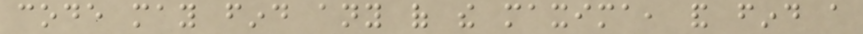code may find any of the maxima, and find a
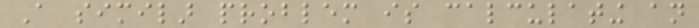A similar problem is calculating an
